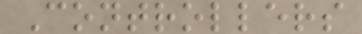Controllers
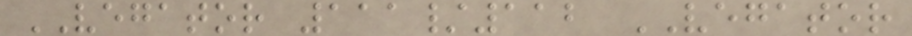VEGATOR 111/112 VEGATOR
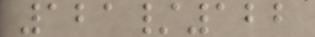121/122
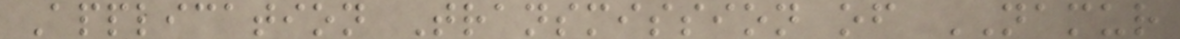Application Transmission of NAMUR
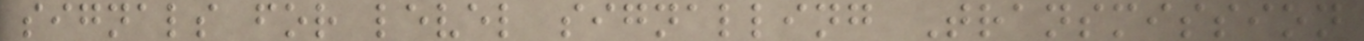signals for level signalling Transmission
